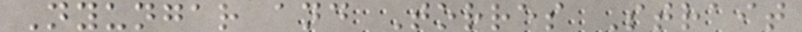Nyungar and Torres Strait
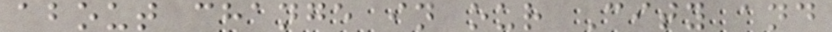about change in our City and
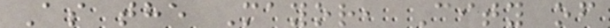As the Mayor, City of
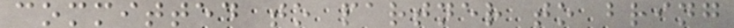committed to partner to bring
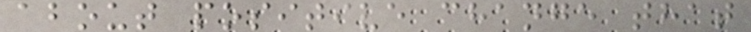about positive change that
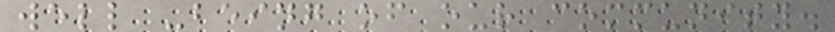well -being of our community.
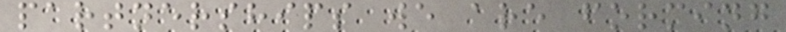partnerships we are forming
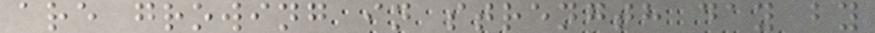are growing in strength day by
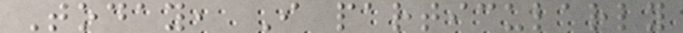Today, I particularly
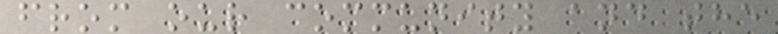from our community and the
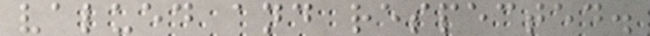valued and respected.
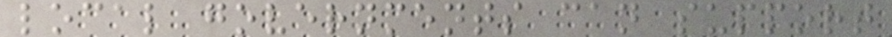local governments can support
